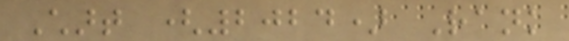Chart (2024) Rank
